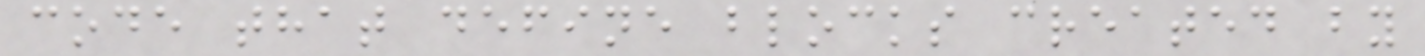code that define blocks created by
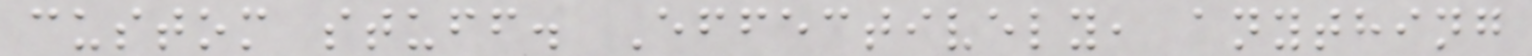custom stuff. Effectively, anything
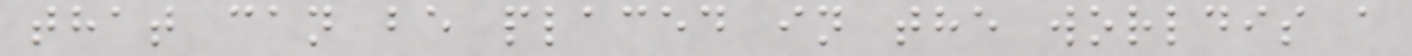that can be placed in the worldis a
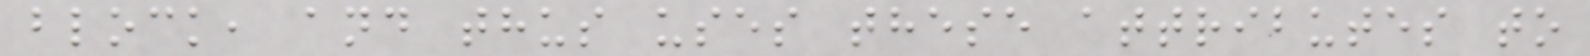block, and thus uses these attributes to
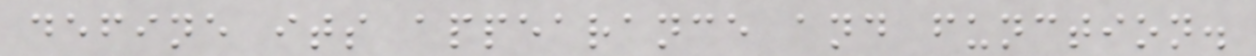define its appearance and function.
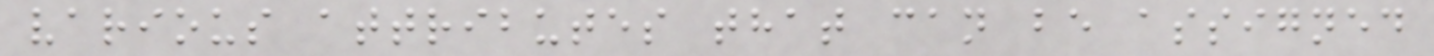various attributes that can be assigned
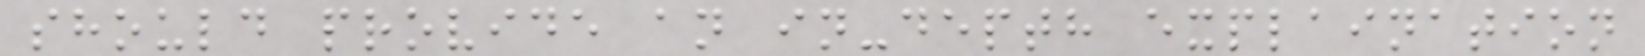should provide an in-depth explaination
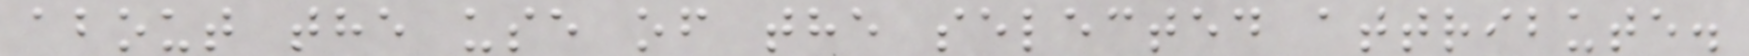about the use of the selected attribute.
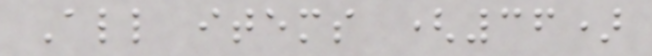All items (36)
